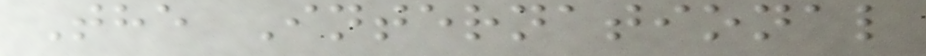The International
